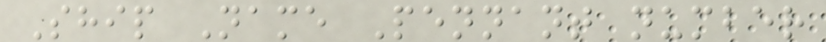Ship Name Pennant number
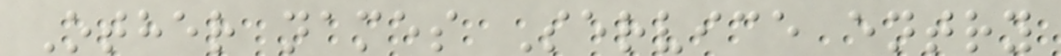Other names Service entry
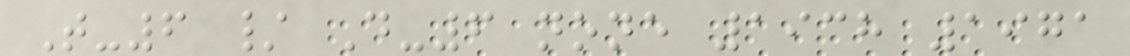T-6 / D-6 none 1938 1971
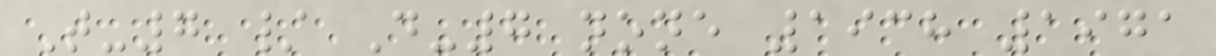T-7 / D-7 none 1938 1971
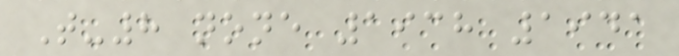T-8 none 1938 1941
